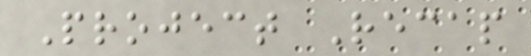Project Recap
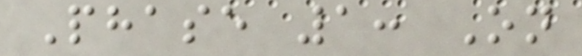Phase 1: On
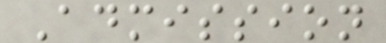Admission
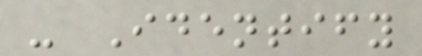- Identify
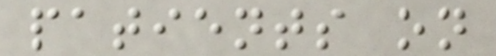patients on
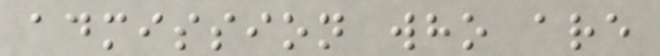admission who are
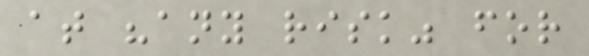at "any risk" for
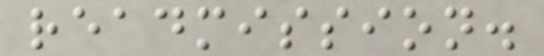readmission.
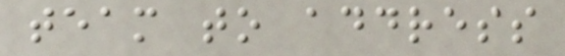team to address
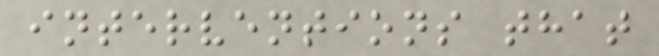interventions that
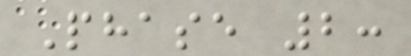Phase 2:
